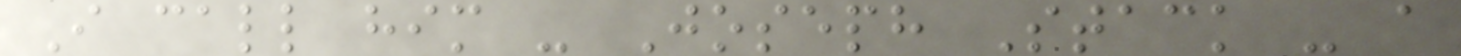I call him - Joseph Stack - a
